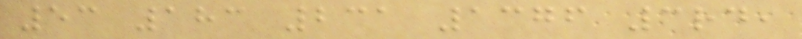53 183 231 1376 3rd,
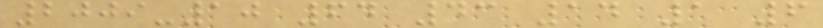2009-10 64 43 14 1 6
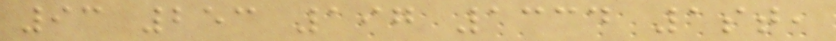93 253 197 1334 1st,
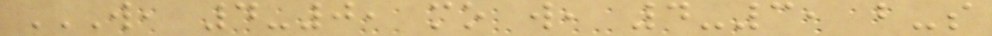W, 4-0, MO W, 4-3, B-S
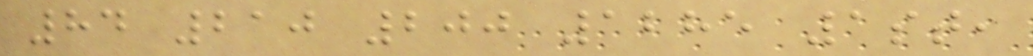84 210 200 1285 1st,
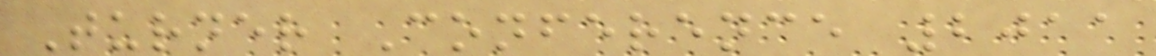Turner Conference 2011
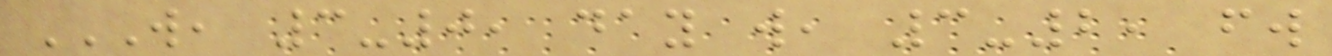W, 3-0, DAY W, 3-2, FW
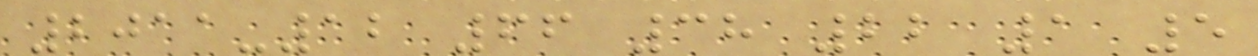2011-12 66 38 22 1 5
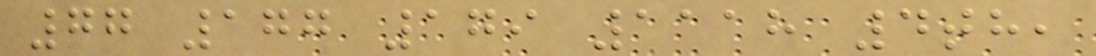77 177 179 1118 4th,
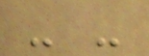- -
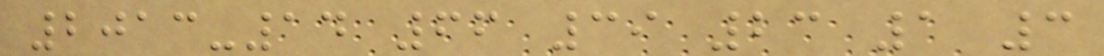2013-14 66 39 23 1 3
